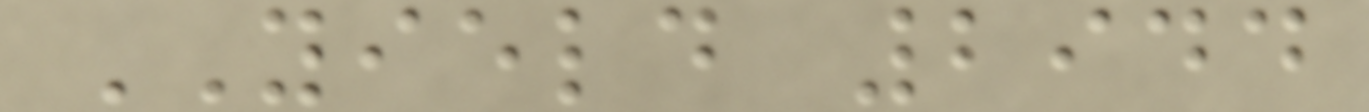YIELD 2944
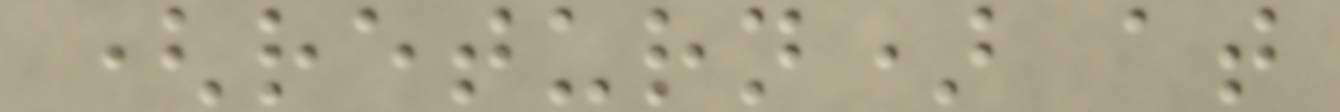(return) at
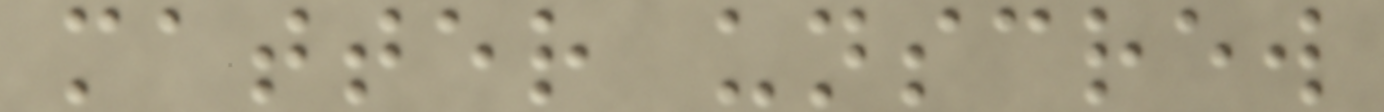matter unscrew
